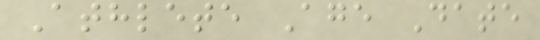Athlete Age Date
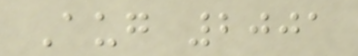Aug 2001
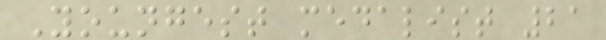Youngest medalist 21
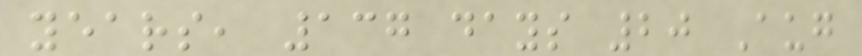years, 137 days 20 Aug
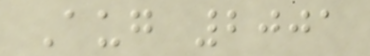Aug 2001
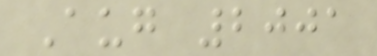Aug 2001
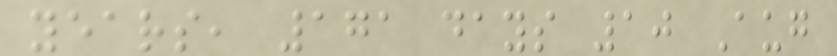years, 171 days 10 Aug
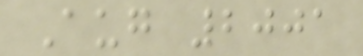Aug 2001
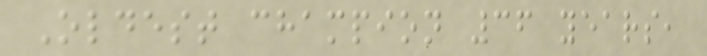Oldest champion 36 years,
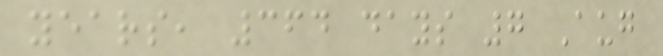years, 364 days 7 Aug
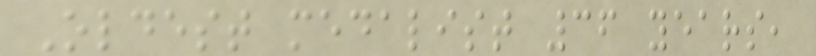Oldest medalist 36 years,
